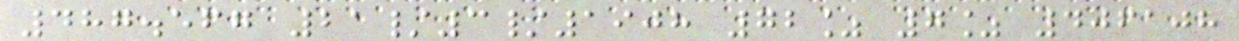487.567 21/3/1908 72% 7% 406108
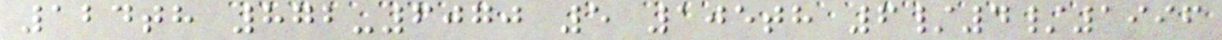124th 872-6070 5 105th 6/4/1996
